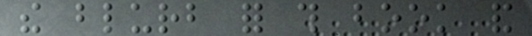the blurb for this book and
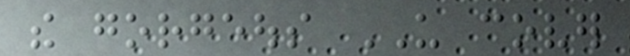the gorgeous US cover
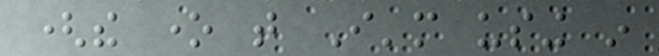(the one that I'm using in
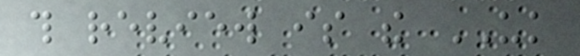this review is the UK
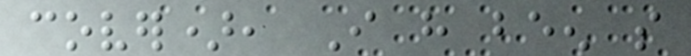cover), I have been so
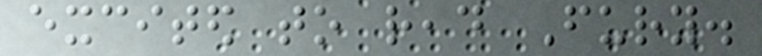excited to read Fury.
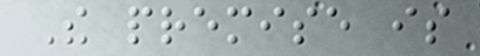The premise is
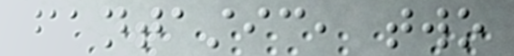fantastic, two
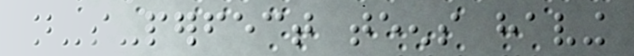not-so-perfect teens having
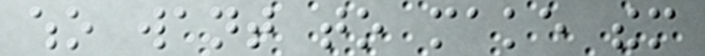who want to make them
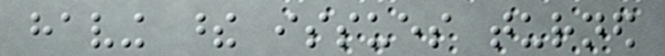having these issues turned
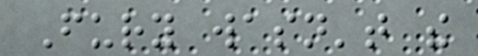Fury wasn't the
